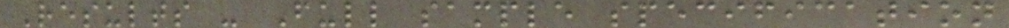Results - Full sample specification
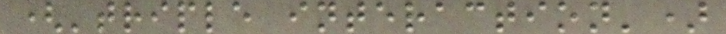('triple interaction')
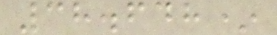38.648*
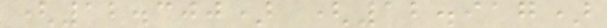(12.300) (12.917)
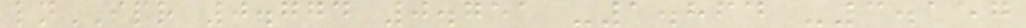lnIPR 0.774 0.751 -1.864 -3.157
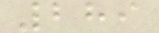289
